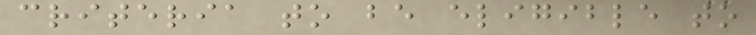criteria to be eligible to
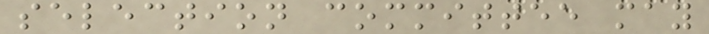selection committee may
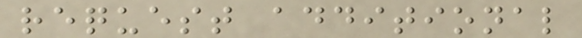request additional
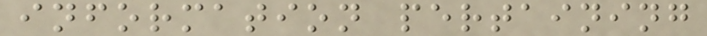information pertaining
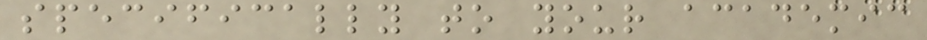specifically to your academic
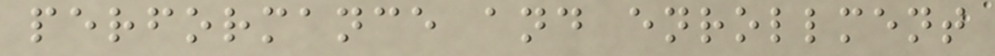performance and enrollment
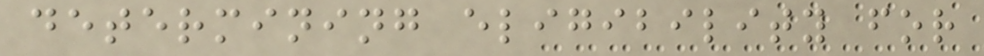determining eligibility for
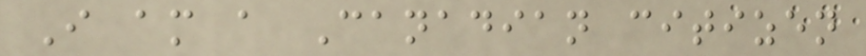I am a Canadian citizen
